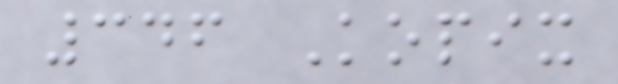346 Kopix
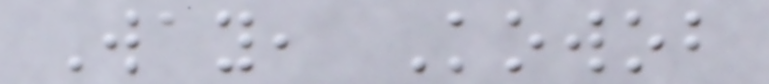Way, Kowob
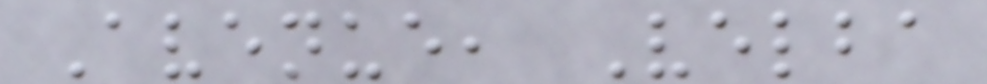Avenue, Velba
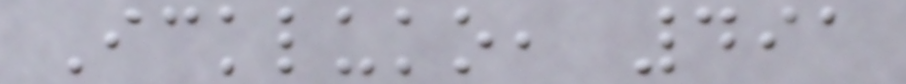Ickluko, 491
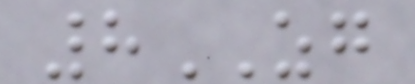8ZG
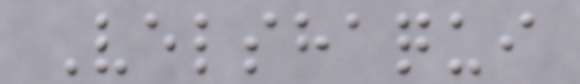Velshaqui
